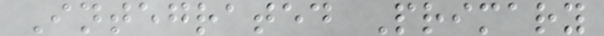Integrated Primary
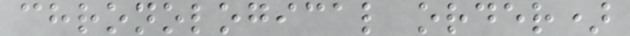chronological order)
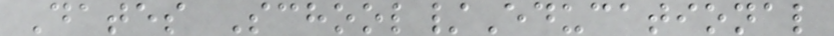Dates School/Educational
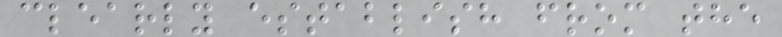clearly establish from the
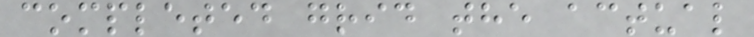completed grid the actual
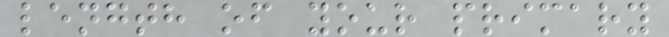length of your primary
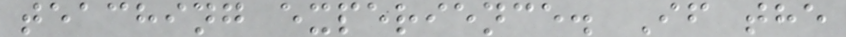teaching experience. If the
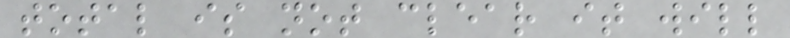total is not clear it will
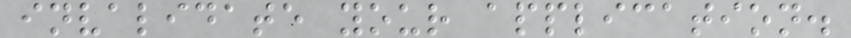invalidate your application.
